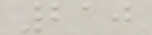210
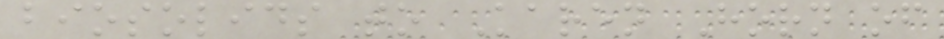biosolids to Karen Horn of
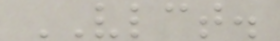VLCT.
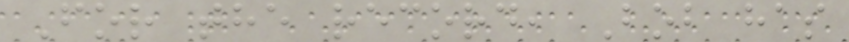For the record, Bob has
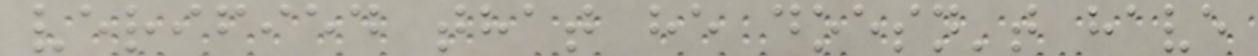verified that he doesn't have
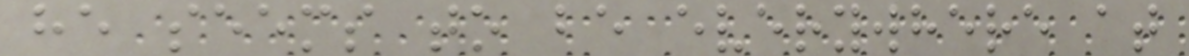he seems to be everywhere at
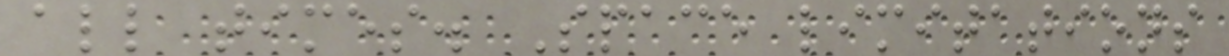all times. Space limitations
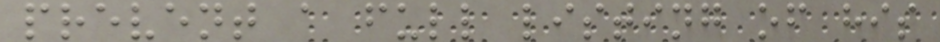prevent a full listing of his
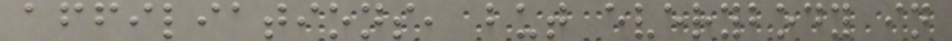affiliations, but everybody in
